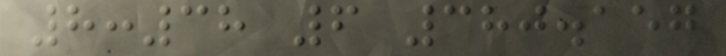8:38 6 380.157
